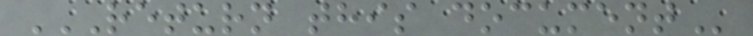RETURN THIS DOCUMENT
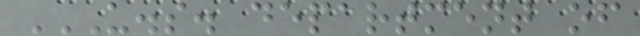U.S. DEPARTMENT OF
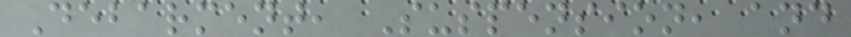Debarment, Suspension, and
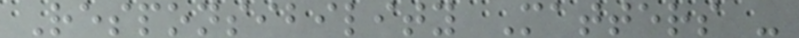Responsibility Matters -
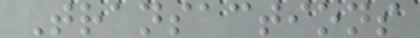Transactions
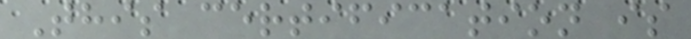This certification is
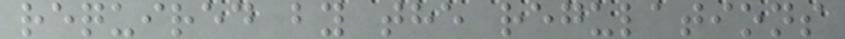required by the regulations
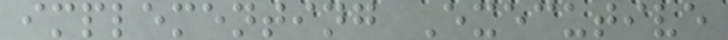implementing Executive
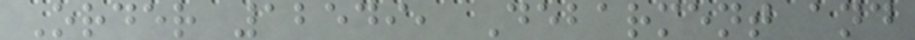Order 12549, Debarment and
